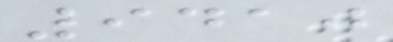9410
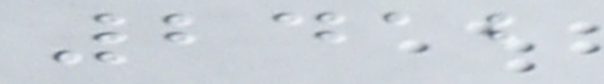2412
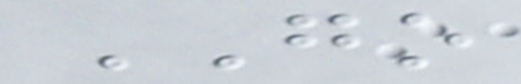GO
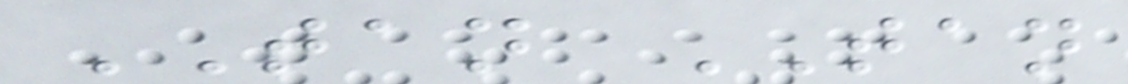TAN TAN
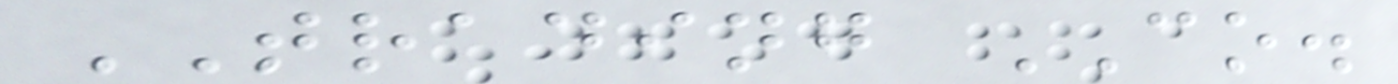TRADING CO.
